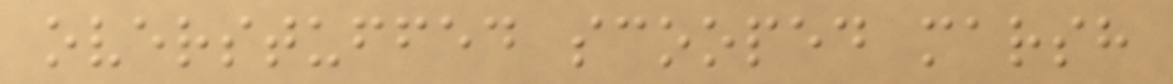overstuffed scooped marsh
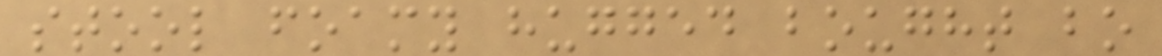stool foamy hugged bought bo
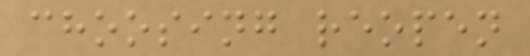choosing reopen
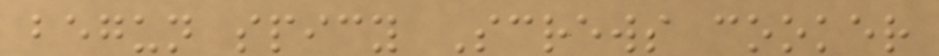begun spicy Screws cooker
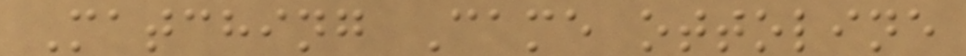Matching Came ottoline
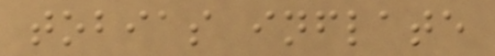tobias inflate
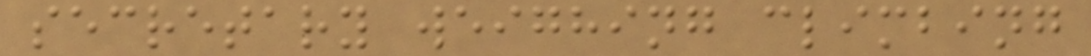secretary weighing climbing
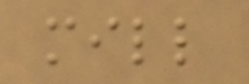mill
